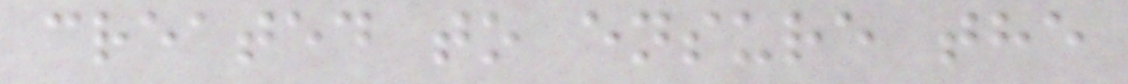created to ensure the
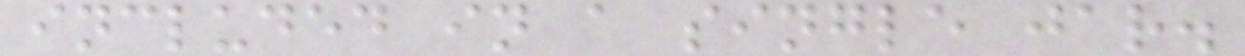included in a single jar.
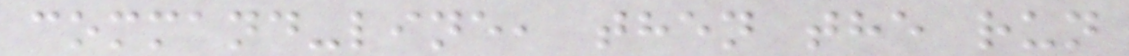command-line, then the run
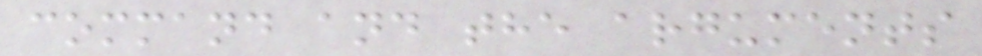command and the arguments
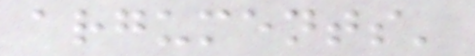arguments'
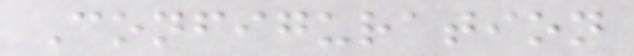Configuration
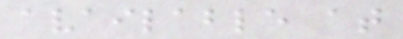available at
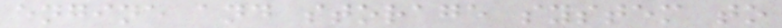engine and storage system to
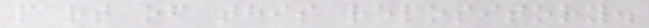part of this repository.
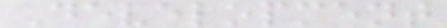Development
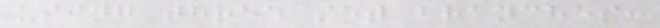using three set branches:
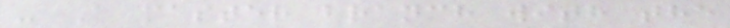- A master branch with the
